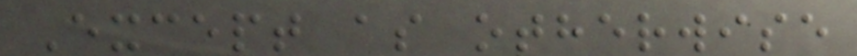Except as otherwise
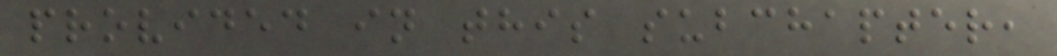provided in this subchapter,
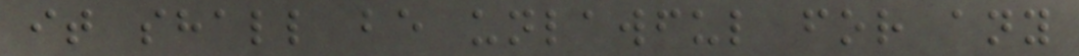it shall be unlawful for any
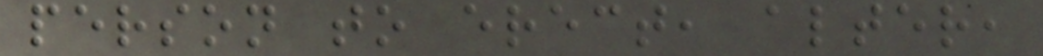person to erect, alter,
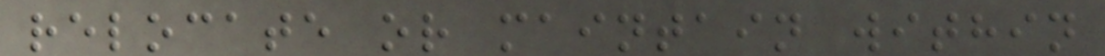relocate or maintain within
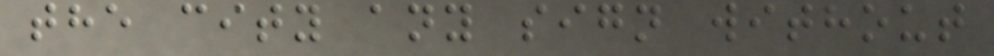the city any sign without
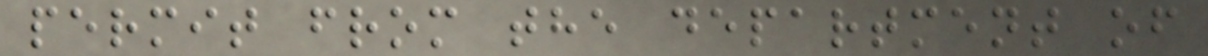permit from the department of
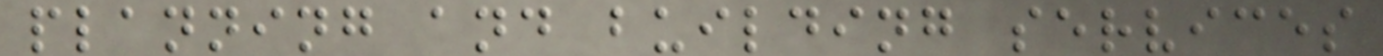planning and building services
